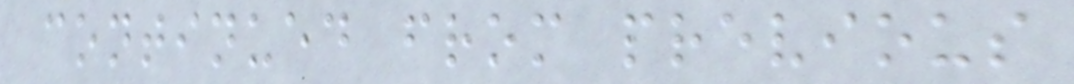continued from previous
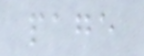page
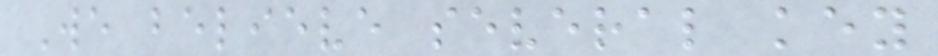We believe several key
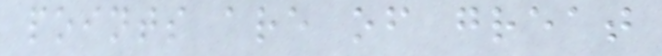points are of great
